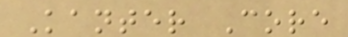Kanter Core
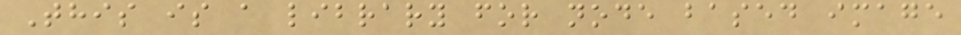This is a library for node based image
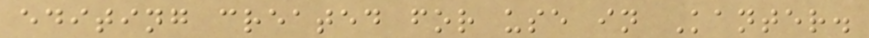editing created for use in Kanter.
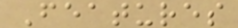Features
